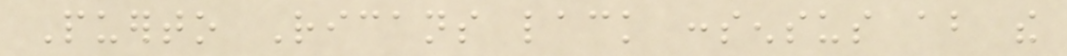Puerto Ricans lack consensus about the
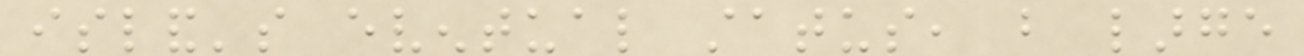island's eventual status, but large
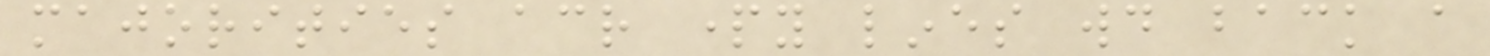majorities across party lines would back a
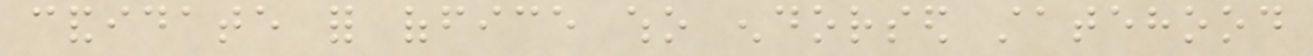candidate for office who endorsed statehood
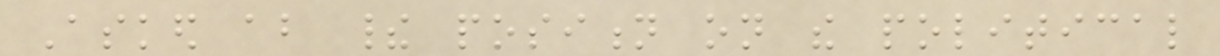Asked about their position on the political
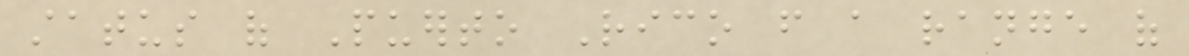status of Puerto Rico from a range of
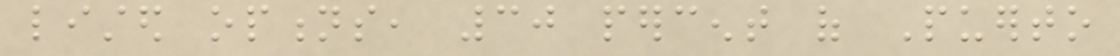listed options, 30 percent of Puerto
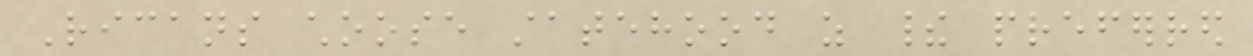Ricans choose statehood as their preferred
